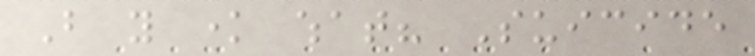But you know what? Suicide
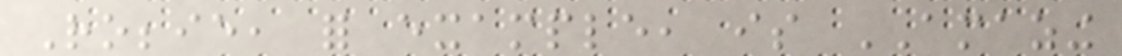Robbie, for example, is AMAZING
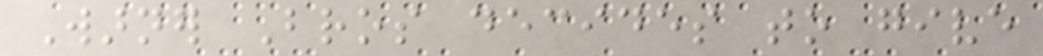Warner Bros decides to give
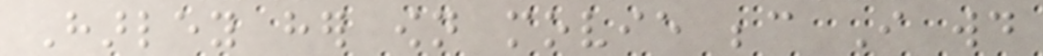Harley her own movie because I would
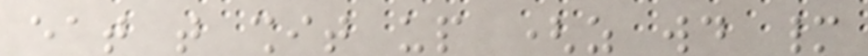eat that shit up (as would many
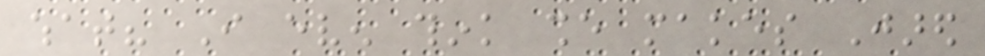what? I even think she makes Jared
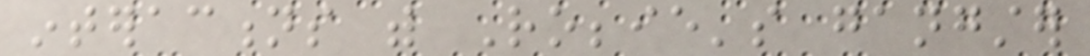interactions with Robbie's gangster
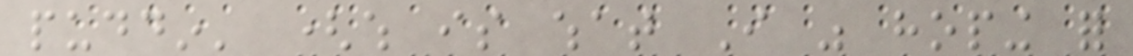puddin' (which is what I was hoping for
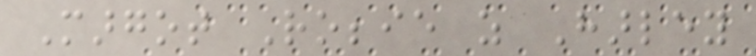Margot Robbie as Harley
